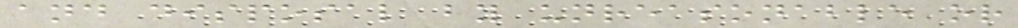and disposal by unreasonable or
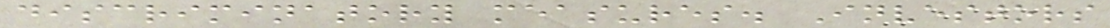discriminatory measures. Investors
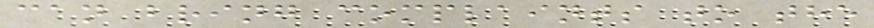can bring complaints to the
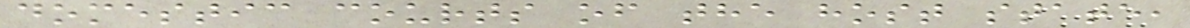domestic courts of the host state,
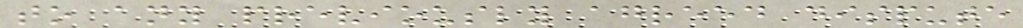to any previously agreed dispute
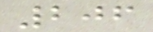206
